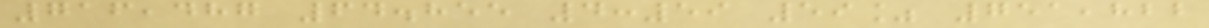716,487 64.855 4:59 59% 751,822
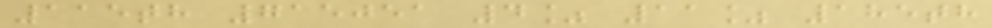115th 715051 4% 11% 185th
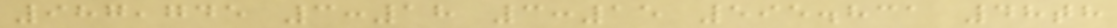987,745 3:18 3:15 595.831 48th
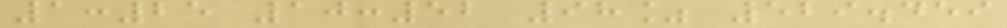1:25 10:52 98% 529.459
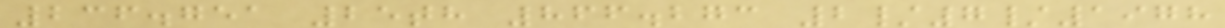236.751 25th 866.273 2/7/1978
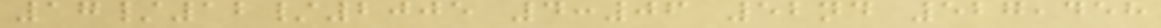17/12/2005 4:06 52nd 527,458
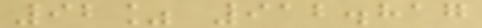92% 912.817
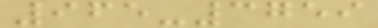965-3759
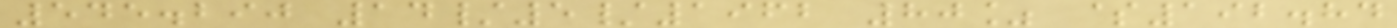545.290 14/5/1962 80% $192.84
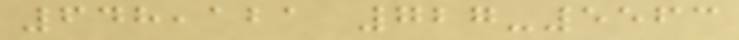648,121 727-5563
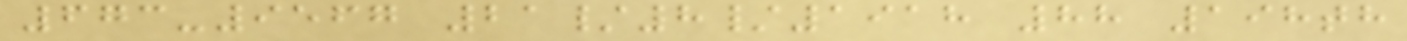673-9567 21/8/1918 88 198th
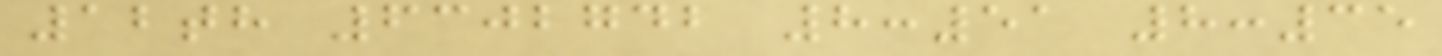12th 6302742 8:51 8:35
